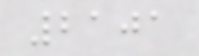2101
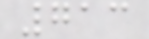713
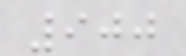900
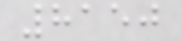8150
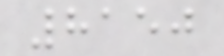8150
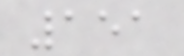151
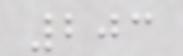203
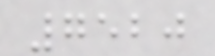7520
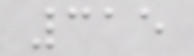315
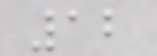12
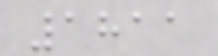1811
